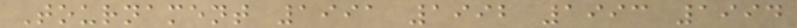Tournament 1991 1992 1993 1994
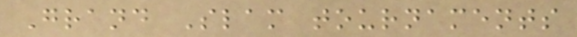Grand Slam tournaments
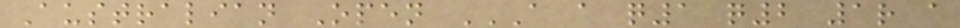Australian Open A A Q1 Q2 1R A
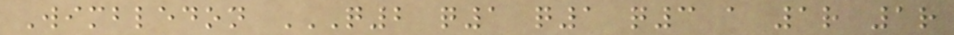Wimbledon Q2 Q1 Q1 Q3 A 1R 1R
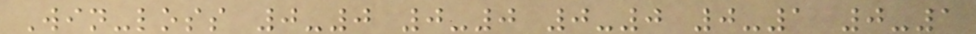Win-loss 0-0 0-0 0-0 0-1 0-1
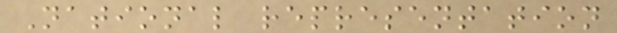National representation
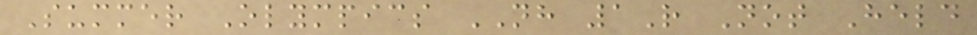Summer Olympics NH 1R Not Held
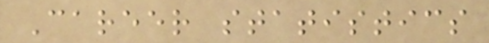Career statistics
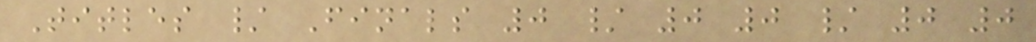Titles / Finals 0 / 0 0 / 0 0
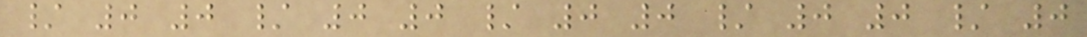/ 0 0 / 0 0 / 0 0 / 0 0 / 0
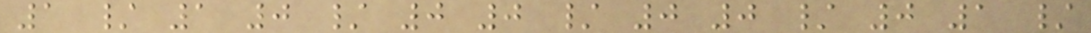1 / 1 0 / 0 0 / 0 0 / 0 1 /
